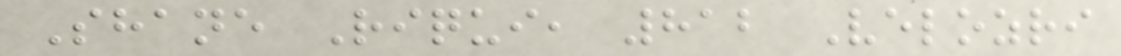Shane Riqui, 812 Velozri
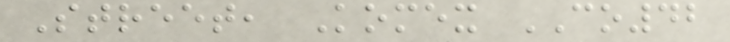Street, Komex CO42
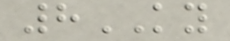8KY
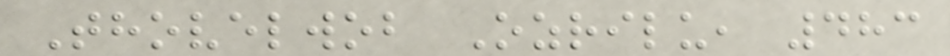Thovelwob Ozrilu, 483
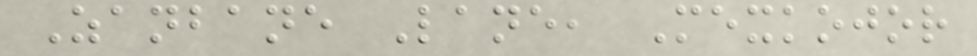Zanbane Lane, Mexkojor
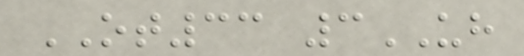OT33 3UH
